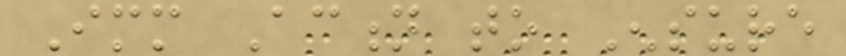Immediate Action to Ensure
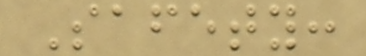Safety:
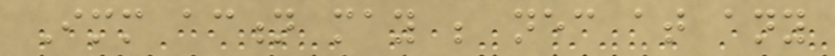Immediate action may be necessary at any
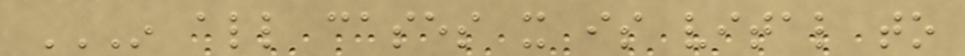IN ALL CASES IT IS VITAL TO
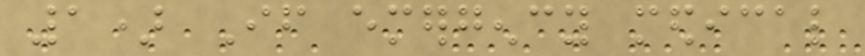1) If emergency medical
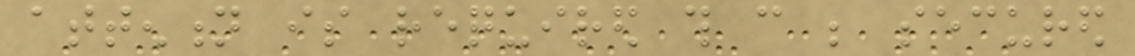attention is required this can be secured
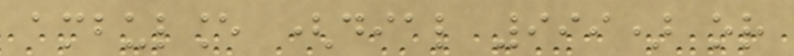ambulance (dial 999) or
